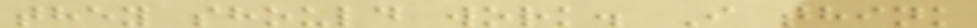they should work. I think
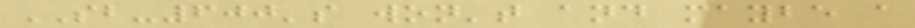SB-600's won't and maybe a
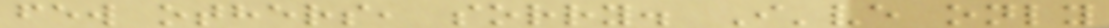few others, sorry. I've only
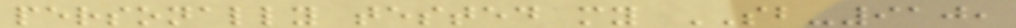personally tested my SB-910,
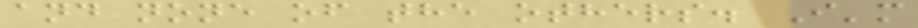and none of the others. I'm
